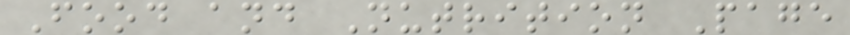Food and Nutrition Page
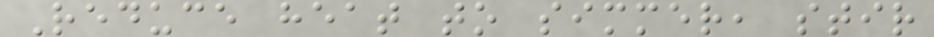Reduce heat to simmer, stir
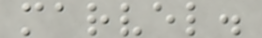marvel.
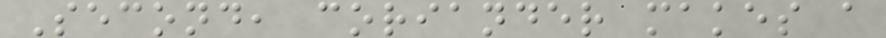Second, coriander makes a
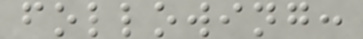following:
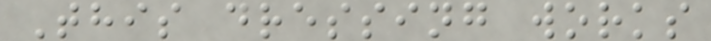This dressing works
